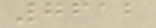7612
